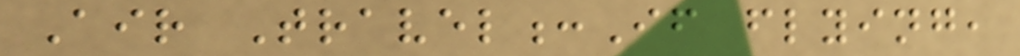Air Travel:If flying,
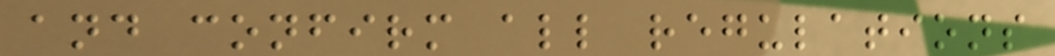and confirm all regulations
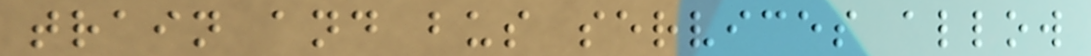train and bus services allow
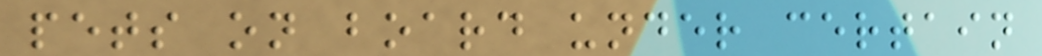pets on board under certain
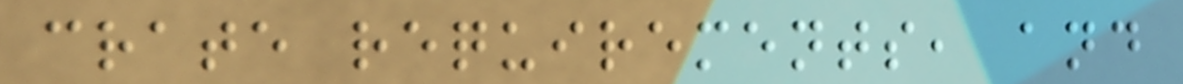crate requirements, and
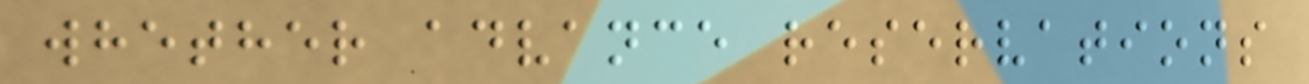whether advance reservations
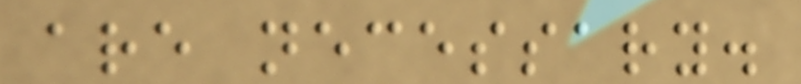are necessary.
